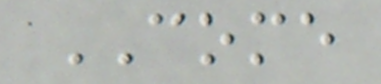COME
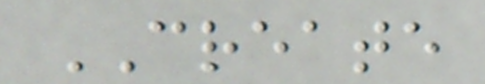CREATE
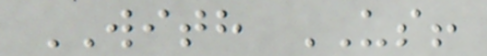WITH US!
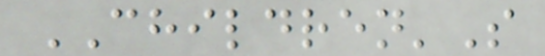CHILDREN'S
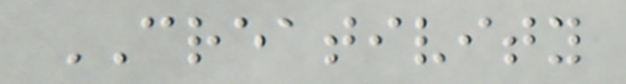CREATIVITY
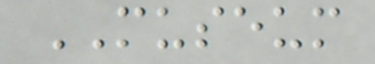MUSEUM
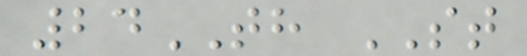24TH ST
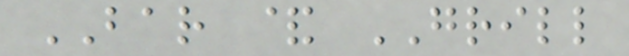BAR & GRILL
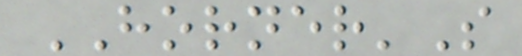HORNER'S
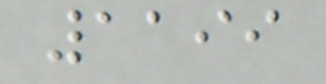1199
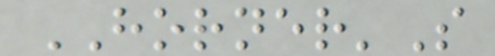HORNER'S
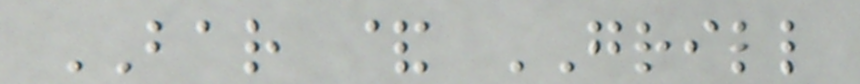BAR & GRILL
